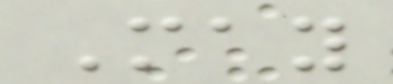May
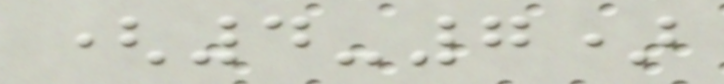(4-7)
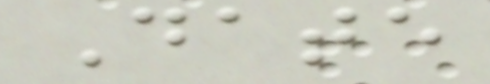Date
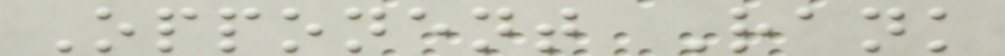Opponent Rank
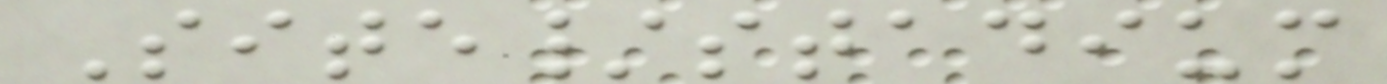Site/stadium
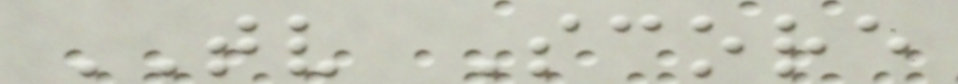TV Score
